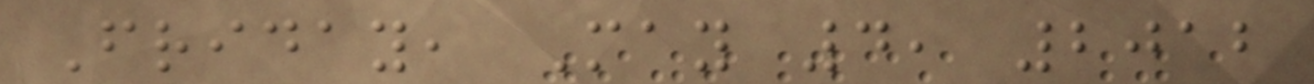Friday, May 4, 2012
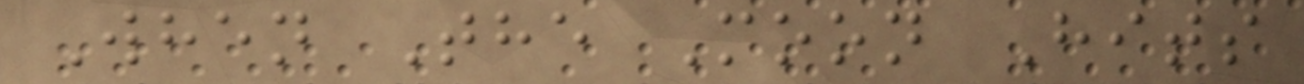When The Moon Hits
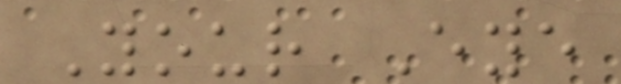Your Eye
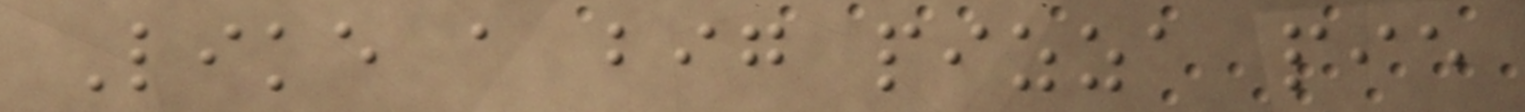Like a big pizza pie
